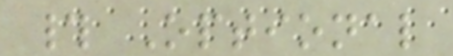# Optional
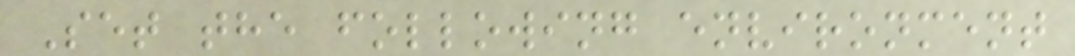Set the following environment
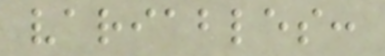variables:
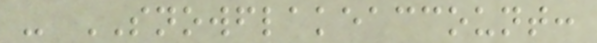- SNOWFLAKEACCOUNT:
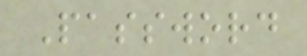Password
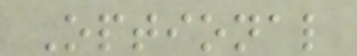Optional
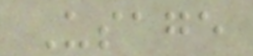Usage
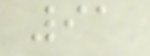91
